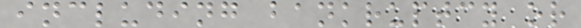including bankruptcy or
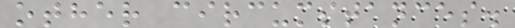other circumstances.
